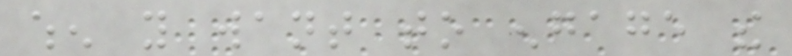when you want to engage the
